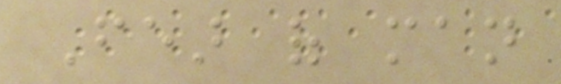Fear of man
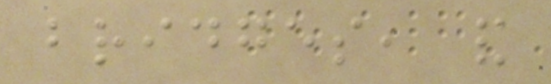bridges, and
